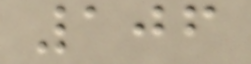106
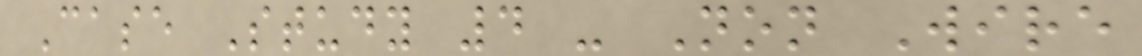Case Study 4 - Non Wire
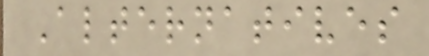Alternatives
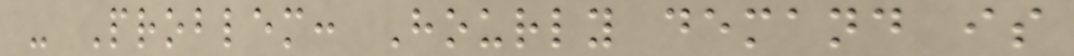- Problem: Hourly demand is
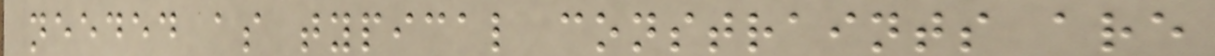needed as typical constraints are
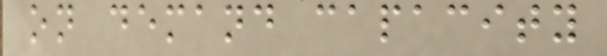on demand capacity
